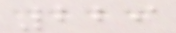229
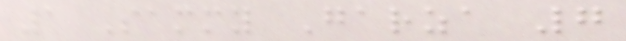1 Sammy Garza 7
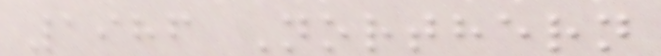1986 Northern
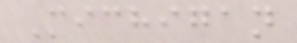Michigan
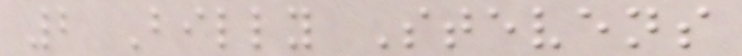2 Billy Stevens
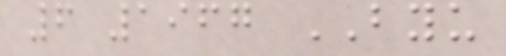6 1967 BYU
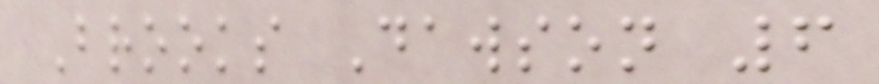Brooks Dawson 6
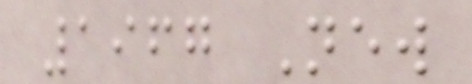1967 New
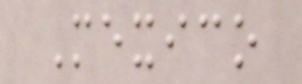Mexico
